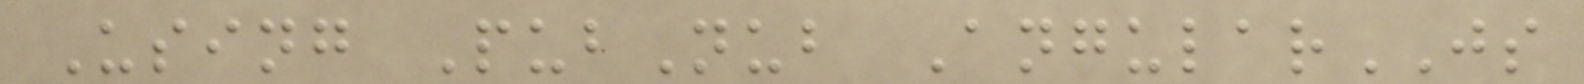Using PubNub AngularJS
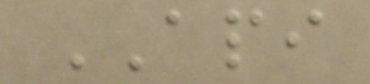API
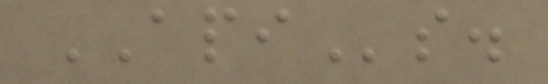APIs.
